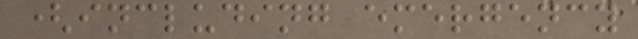(including emergency
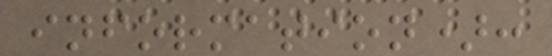information):
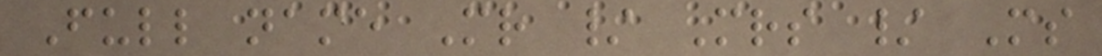Full name Mr / Mrs / Ms
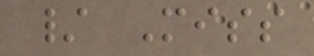/ Miss
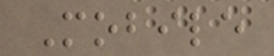Mobile
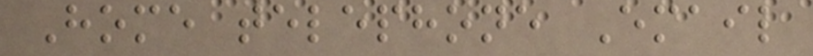Home telephone Email
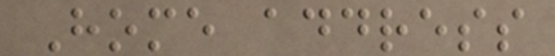Home address
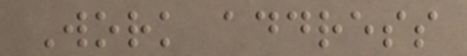Work address
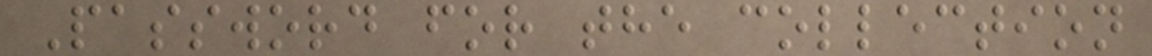Password for the collection
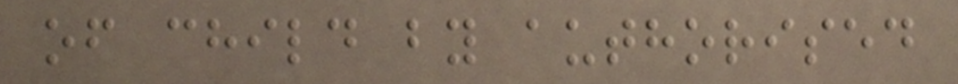of child by authorised
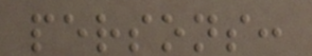persons:
